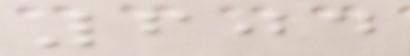604
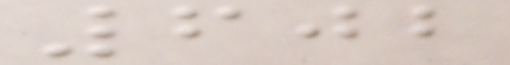602
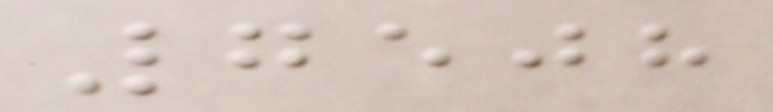7508
